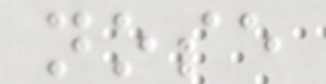nose
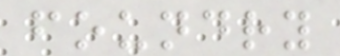foundry
